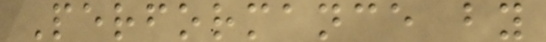Performance by
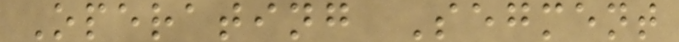Operating Segment
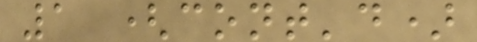1 (cont'd)
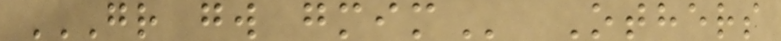GR GW GMIM Others
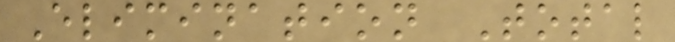Elimination Total
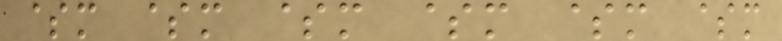$m $m $m $m $m $m
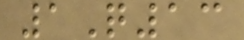1Q13
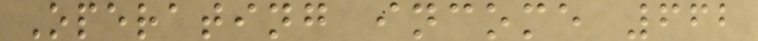Operating income 662
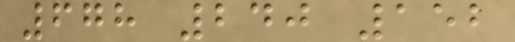678 240 152
